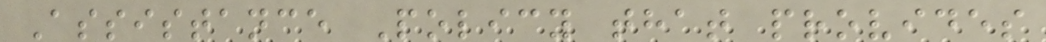Assistance Policy that provides
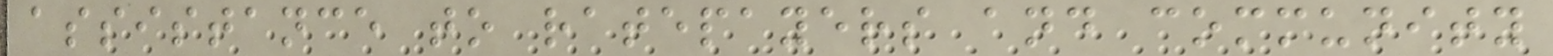assistance to ratepayers and community
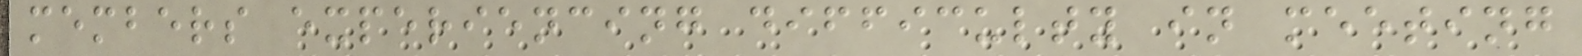members experiencing difficulty in meeting
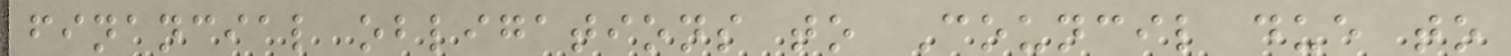financial obligations to Council due to
